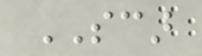SCAR
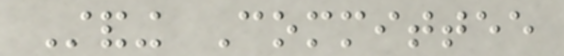Standing Committee
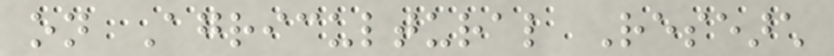on Agricultural Research
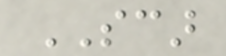SCAR
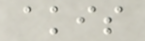akis
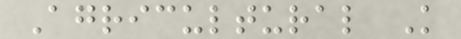Agricultural Knowledge
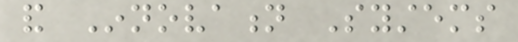and Innovation Systems
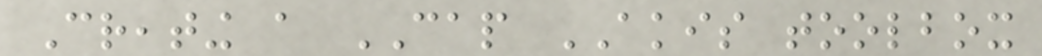Creating a CAP AKIS toolbox
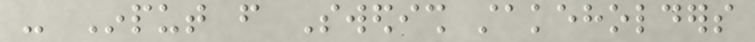- Input from Swedish stakeholders
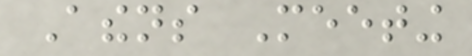Athens Meeting
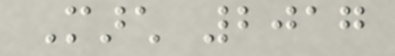March 2017
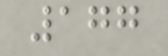177
